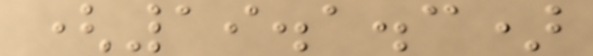(19.1.3)
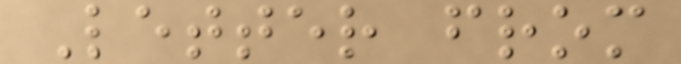Letter from
